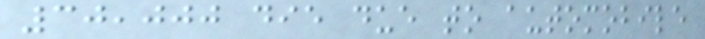30,000 die due to automobile
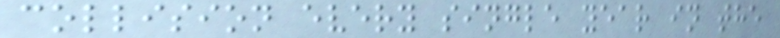collision every single year in the
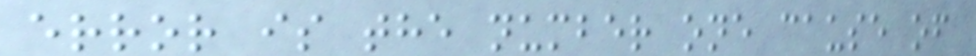error is the number one cause of
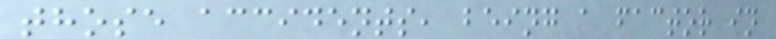those accidents, being a factor in
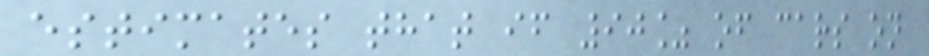estimates that if 90% of cars on
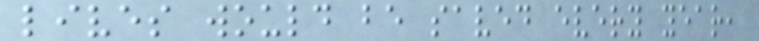lives would be saved every year,
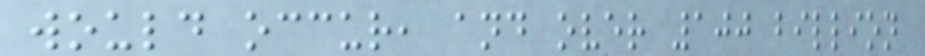would occur, and over 100 billion
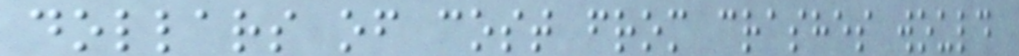dollars of cost from crashes would
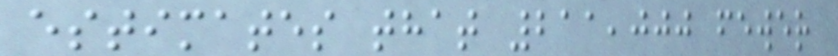estimates that 211,000 fewer
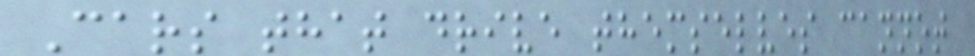Cars that drive themselves cannot
